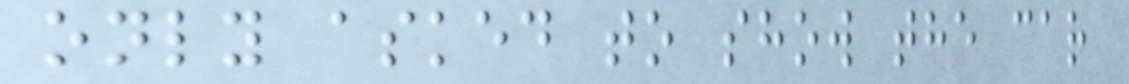only asked to show the car
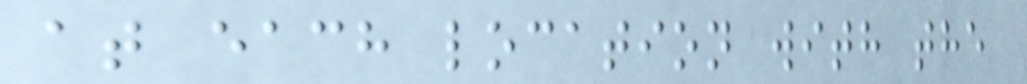at each location with the
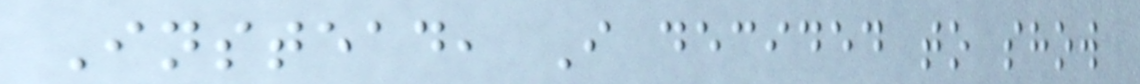Instead, I decided to show
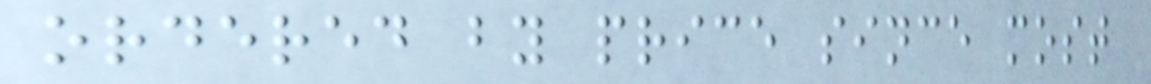ordered by price since most
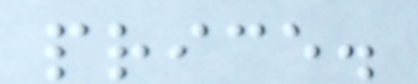price.
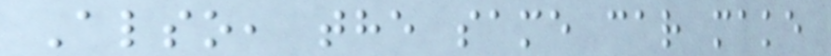Also, the same car make
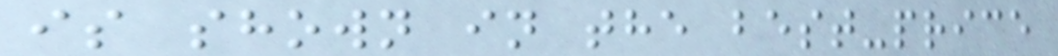is shown in the best-price
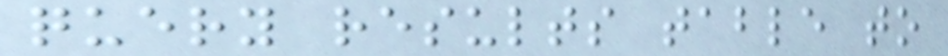query results table to
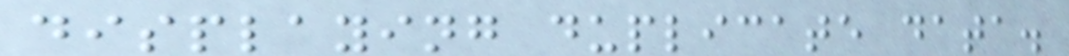displaying duplicate data.
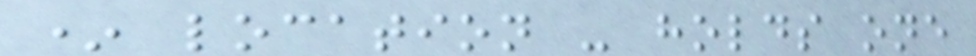* location - holds one
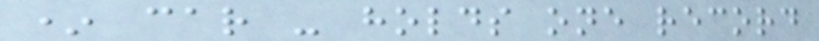* car - holds one record
